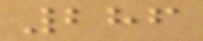286
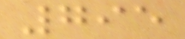795
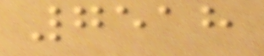7518
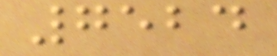7524
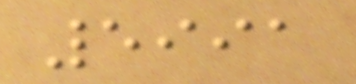5991
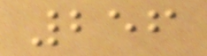256
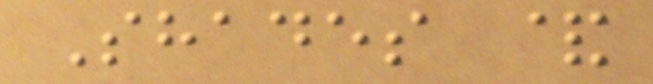Shades &
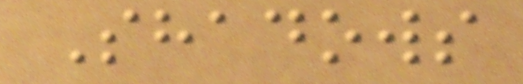Shadows
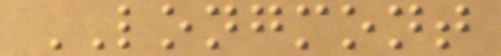LONGMONT
